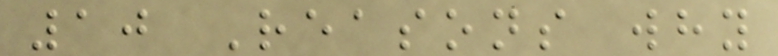10 Reasons why
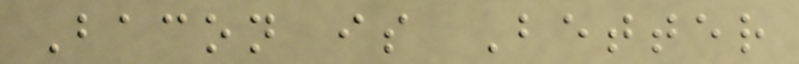Bacon is Better
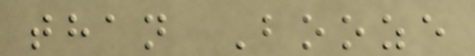than Booze
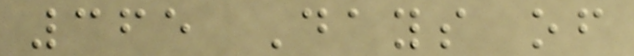365 Days of
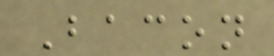Bacon
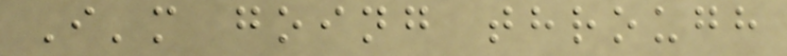I'm going through
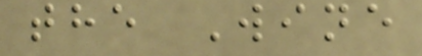the Wine
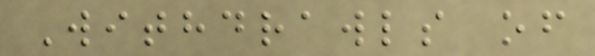Withdrawls of
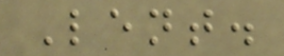Lent.
